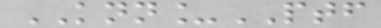KNN_PTF
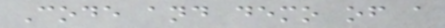Code and demo of a
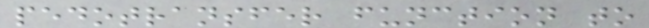pedotransfer function to
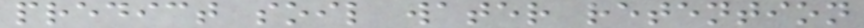predict soil water retention
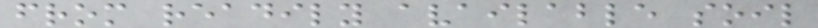from readily available soil
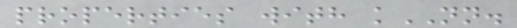properties with kNN.
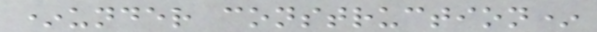*under construction*
